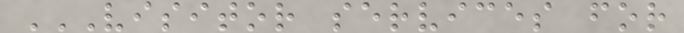VISITOR SERVICES FOR
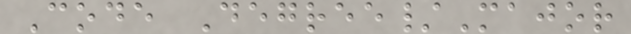Code Degree/Major
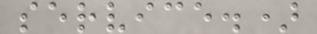service.)
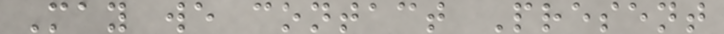May we contact Present
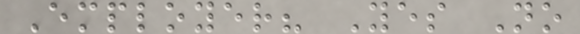Employer? Yes No
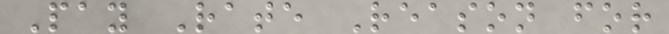Pay Rate Reason for
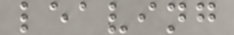leaving
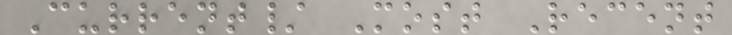Current/ Most Recent
